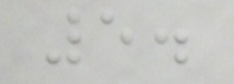5.
